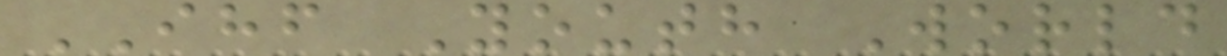IHF Youth World
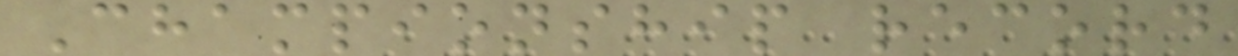Championship record
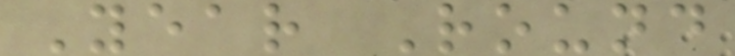Year Round
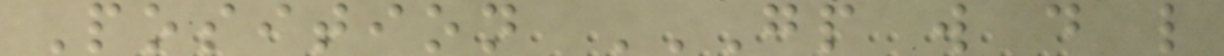Position GP W D L
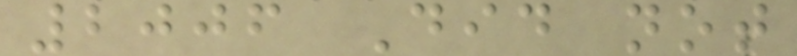2006 Did not
